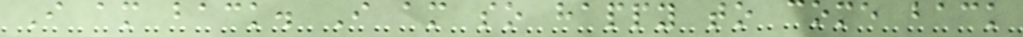I am back. I am so happy to come back
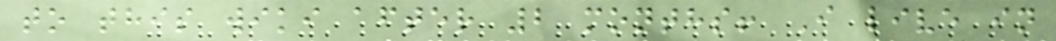to this wiki after 2 months! I live in
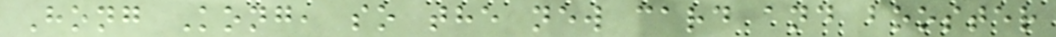Hong Kong, so the new card and booster
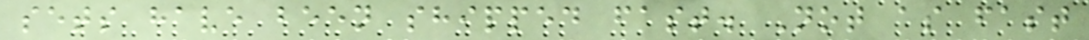sets have been shipped fast. Not as fast
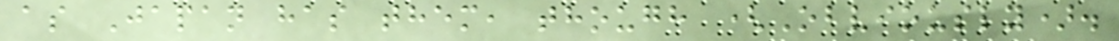as Japan has them, though (Obviously).
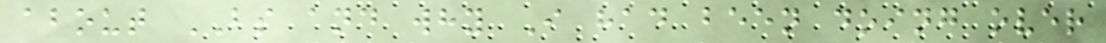about BS and why I had been doing over
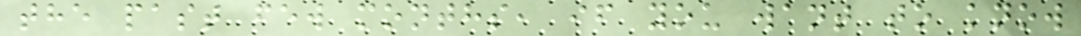the past few months, if you want to know
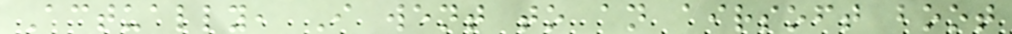Actually, I went to an airsoft boot
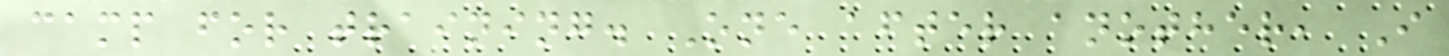camp for training. One after another, I
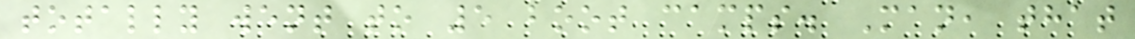totally went to 5 boot camps. Man, that
